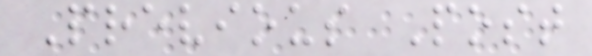Previous Post
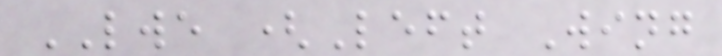LWE (Left Wing
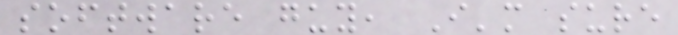software guy, I'm sure
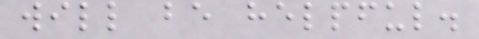will be helpful.
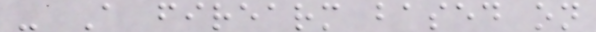- A firearm based on
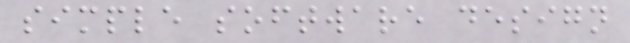simple software design
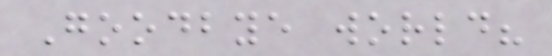Goodbye world?
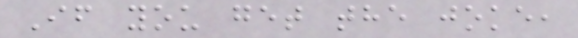If you get the joke,
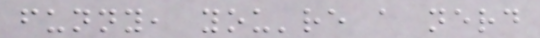funny, you're a nerd
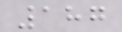187
